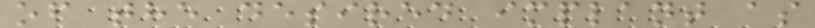of the desired implant as
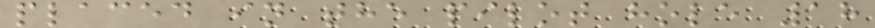placed in the pilot hole 18
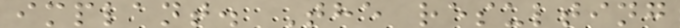implant. The resulting
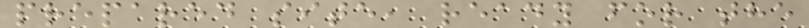prepared site, ready for the
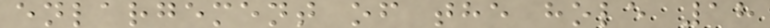enlargement of the hole 18
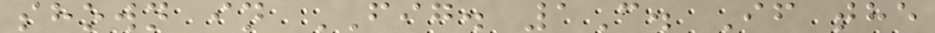shown in FIG. 1C. If the
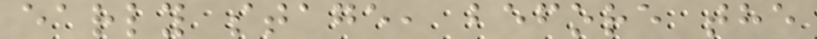early stage, before the
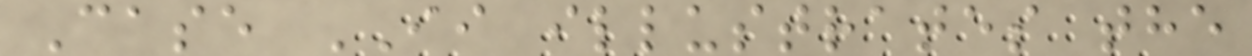Case II illustrates the
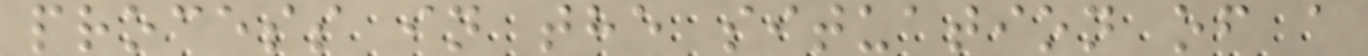process in the situation of a
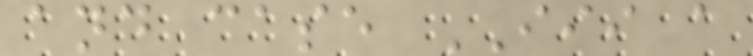and case III a
